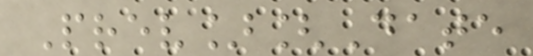Prev][Date
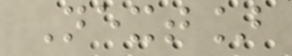Next]
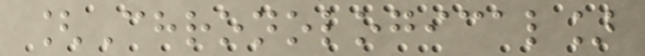[Chronological]
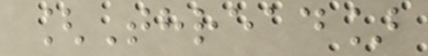[Thread]
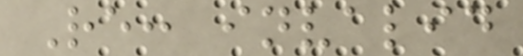Re: invalid
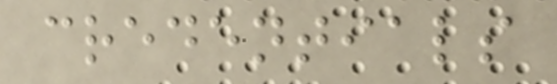credentials
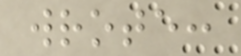wrote:
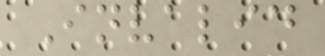Invalid
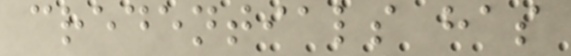credentials has
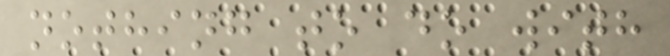nothing to do with
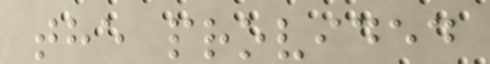the provided
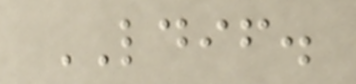LDIF.
